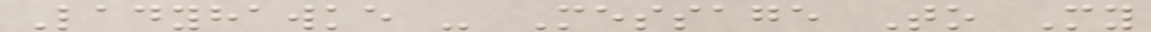Ladyhawke - Message To My
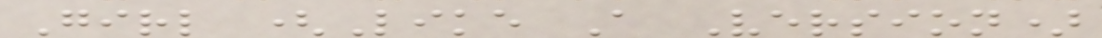Girl (Like A Version)
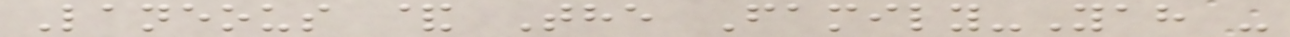Laneous & The Family-Yah -
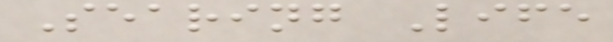Searing Life
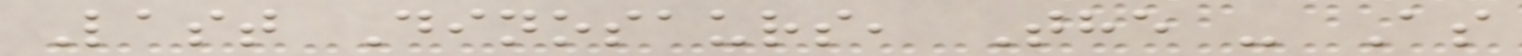Last Dinosaurs, The - As
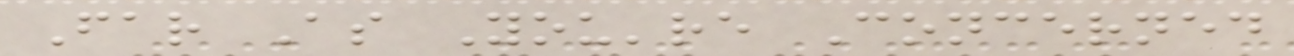Far As You're Concerned
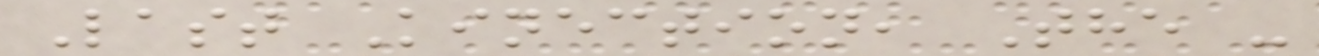Last Kinection, The -
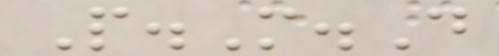P.M.D
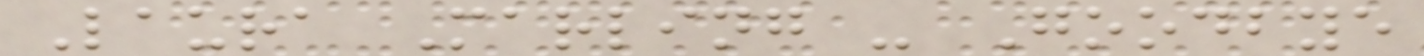Laura Marling - Goodbye
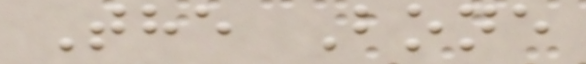The Bone
